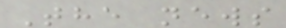The news
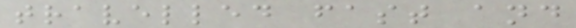travelled fast and
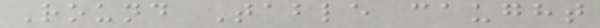Round Table caught
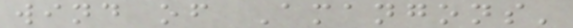wind of Amangons'
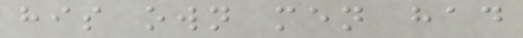his own men had
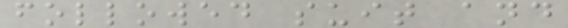followed suit and
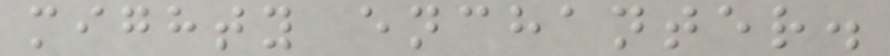mighty enchanter.
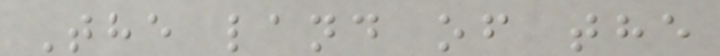The land of the
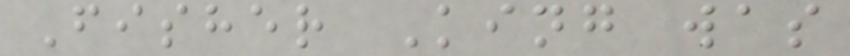Fisher King was
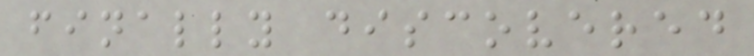finally discovered
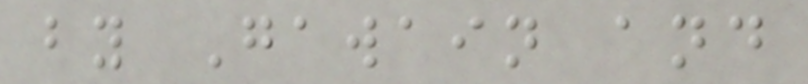by Gawain and
